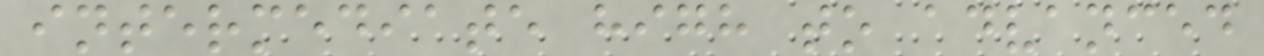intermediate high to advanced
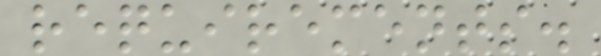requirements.
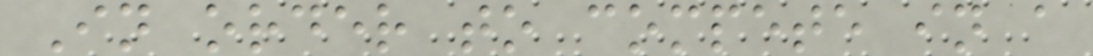In order to compete in a
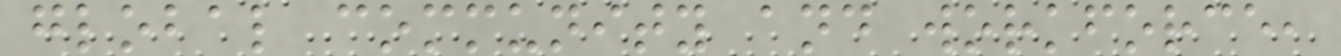global community and workforce,
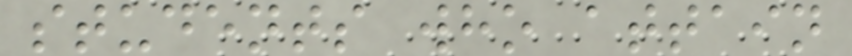students who attain
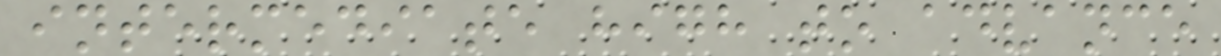intermediate high to advance
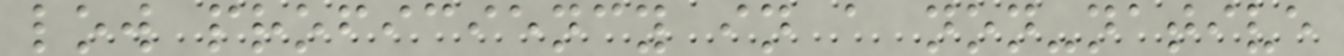low proficiency in a non-native
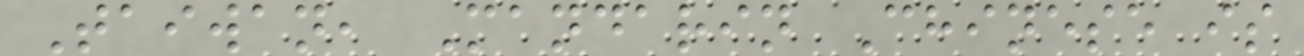Taiwan, Mandarin Chinese is
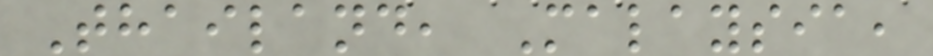Thailand, Malaysia,
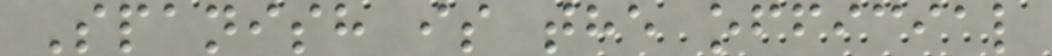Spanish is the official
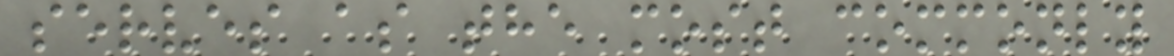serves as the most commonly
